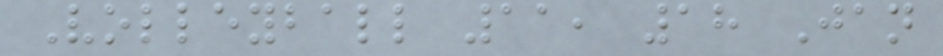Volleyball 11, 18 Jan
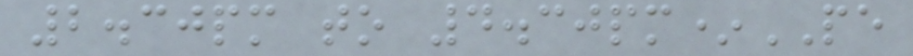2.30pm to 4.30pm*PE
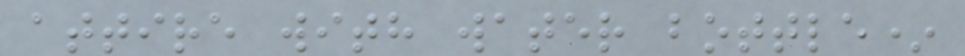attire with water bottle*
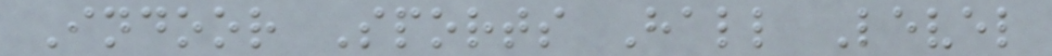Indoor Sports Hall Level
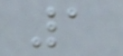1
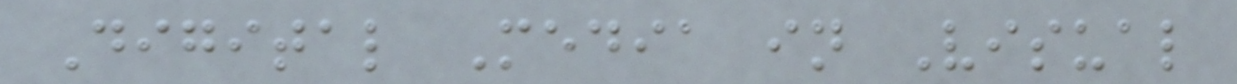Digital Media in Visual
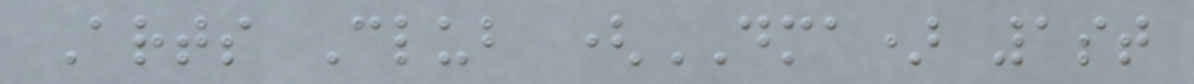Arts Club (DMA) 1st
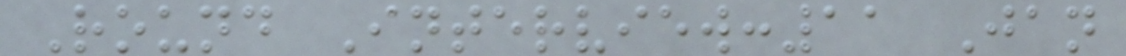Round Interview:11 Jan
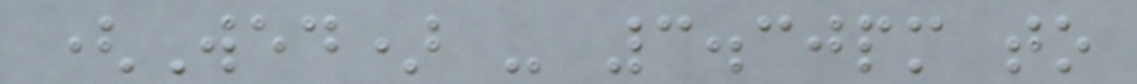(Wed) - 3.30pm to
